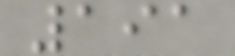191
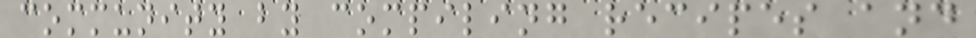community by compiling recipes and
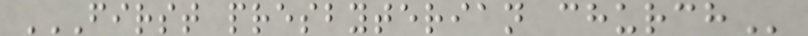FIRST PRESBYTERIAN CHURCH
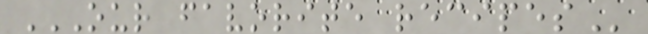OUR FAVORITE RECIPES
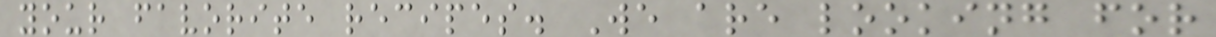your favorite recipes. We are looking for
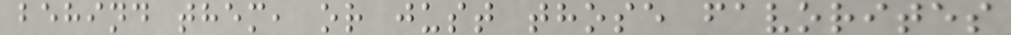behind them, or just those favorites
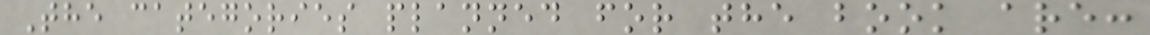The categories planned for the book are:
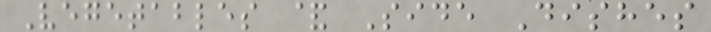Vegetables & Side Dishes
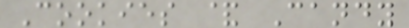Cookies & Candy
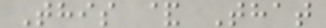This & That
